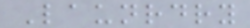Launrdry
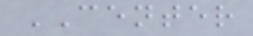CENTER
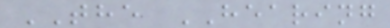THE HEARING
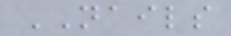NAILS
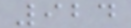924
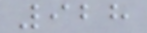928
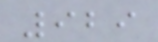929
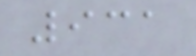931
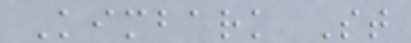Kimbark St
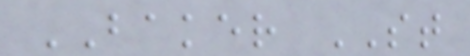BAKER ST
